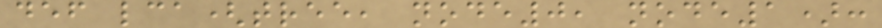def lca(tree, node0, node1):
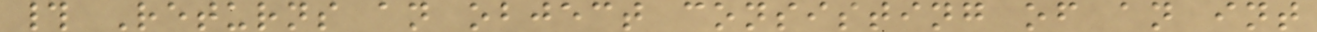# Returns an object consisting of an int
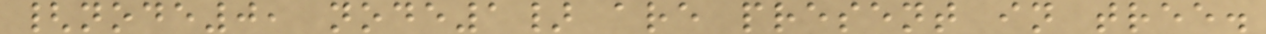{node0, node1} are present in tree.
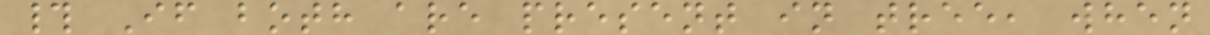# If both are present in tree, when
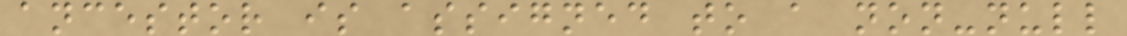ancestor is assigned to a non-null
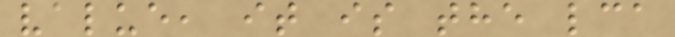value, it is the lca
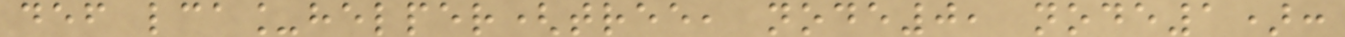def lca_helper(tree, node0, node1):
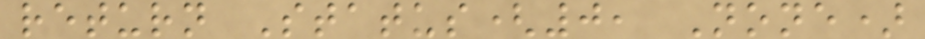return Status(0, None)
